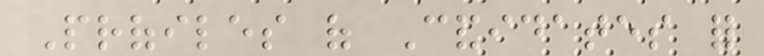Profiles of Candidates for
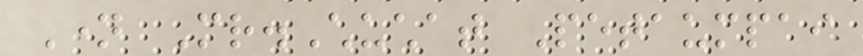Name Mr.Chuchat Petaumpai
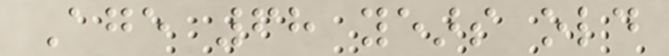Age 68 years old
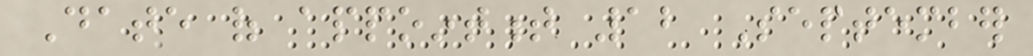Date of appointment 12 September
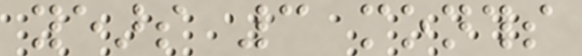years 3 months
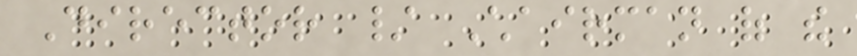Director / Chairman of the
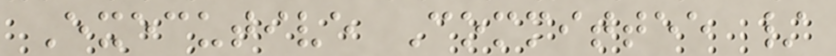Executive Committee /
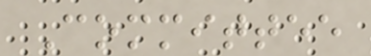Committee
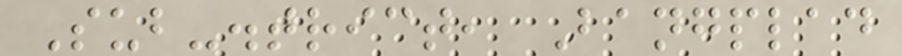Sub-district, Bangplad
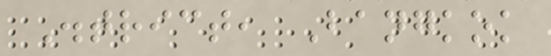District, Bangkok
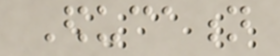Education
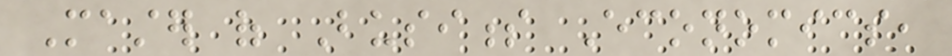Master of Business Economics,
